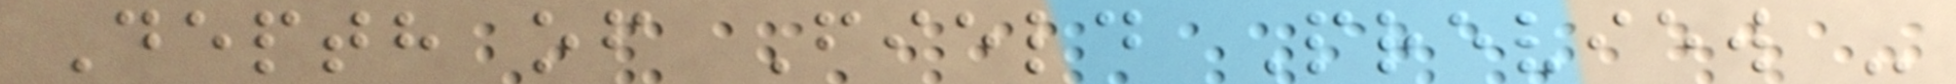Depth of Field Preview -
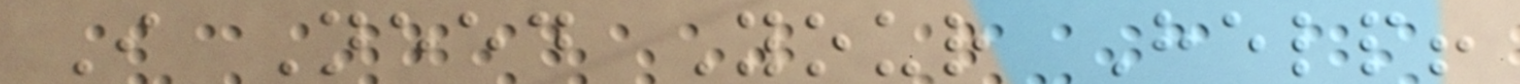I Need Your Help!
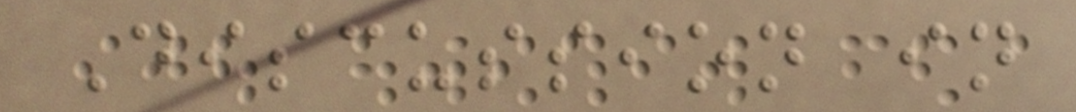Discussion in
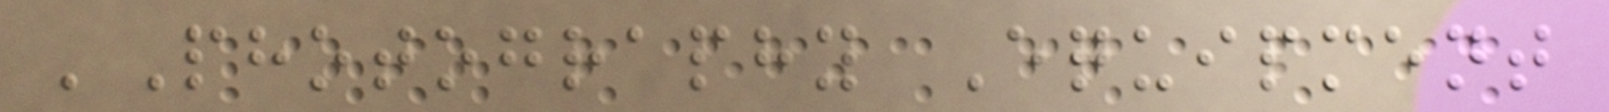'Photography Equipment
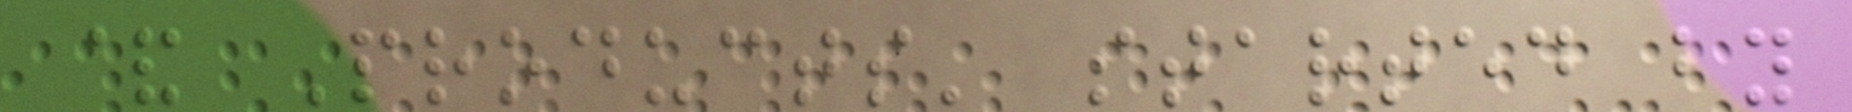& Products' started by
